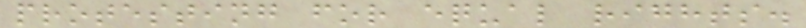protesting for equal rights.
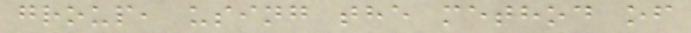group, using the method of
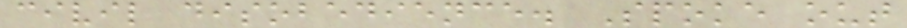civil disobedience. Spoke out
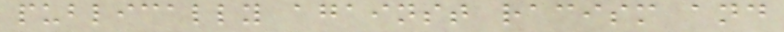publically against racism and
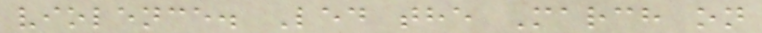violence. Led the March on
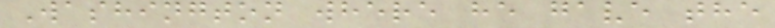Washington where he gave the
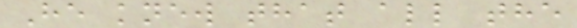He knew that all the
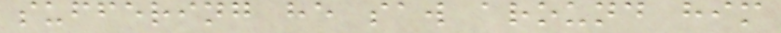suffering he saw around him
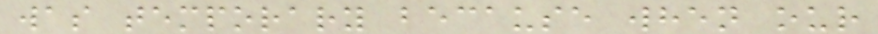was temporary because when our
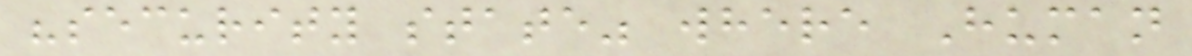"security state" where Human
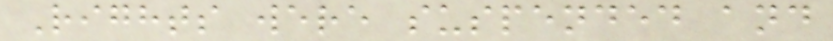Rights were suspended and
